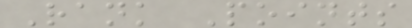Rank Points
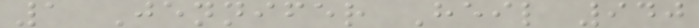1 Jennifer Heil 940
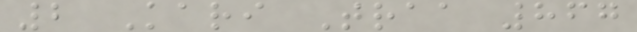2 Kari Traa 867
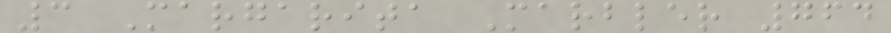3 Margarita Marbler 764
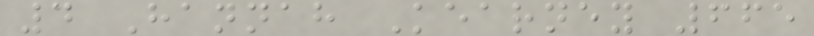4 Hannah Kearney 665
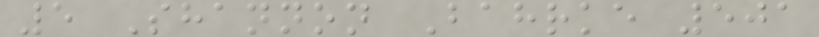5 Shannon Bahrke 501
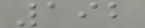192
